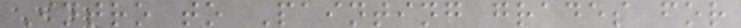Intro to Painting grades for
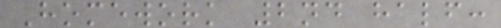Homework 2nd half:
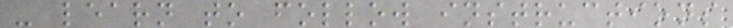- learn to follow instructions
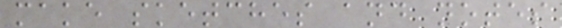make sketches and notes
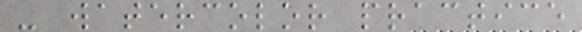- watercolor practice
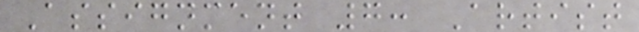Assignment 7: Artist
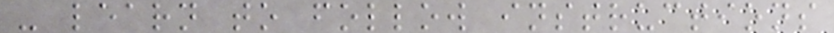- learn to follow instructions
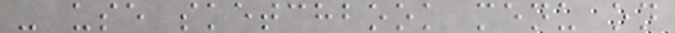- use sketchbook menu on
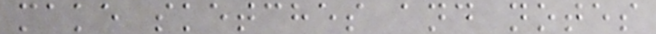make sketches and notes
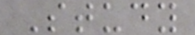Study
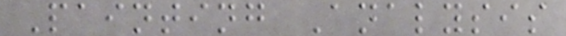Painting Analysis
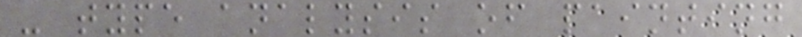- type analysis of painting
